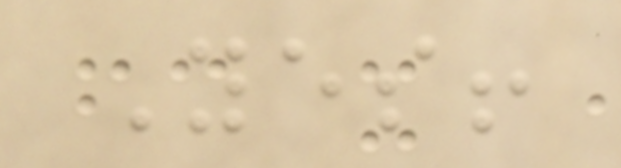Yes!
